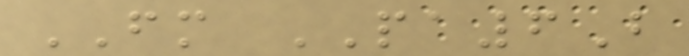FM PA6B
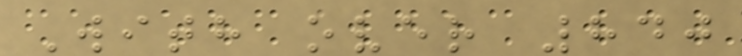With over 840
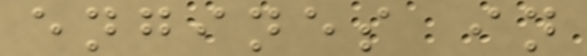engines in
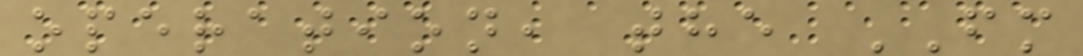operation, the FM
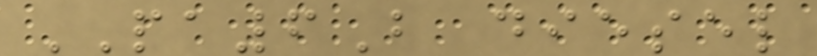PA6B diesel
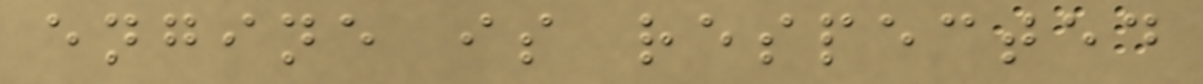engine is respected
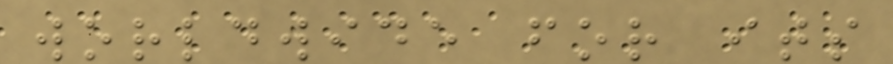worldwide for its
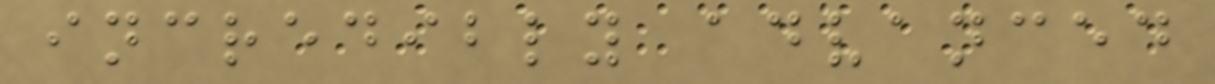incredibly advanced
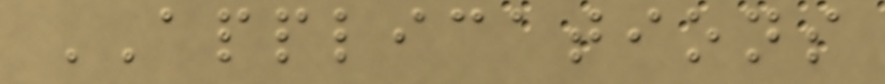APPLICATIONS
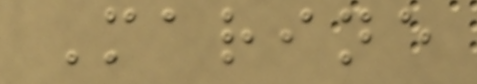Marine
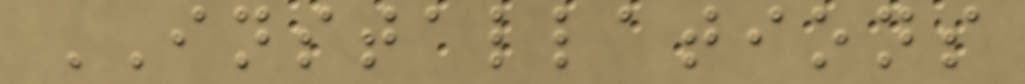INSTALLATIONS
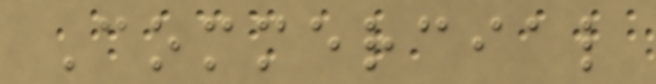Commercial
